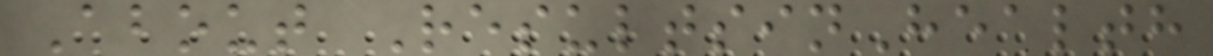About ResultsinHealth
